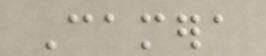Camera
